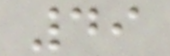49
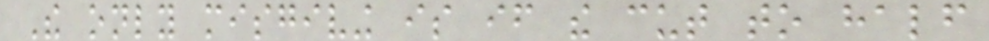The only misgiving is if the cut to half
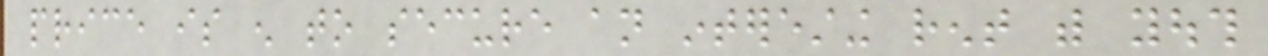price is enough to secure an interesting rent with youth
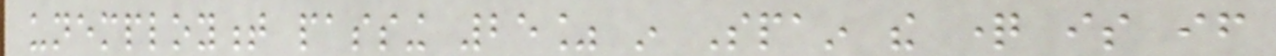unemployment passing 25% in Spain the question is if
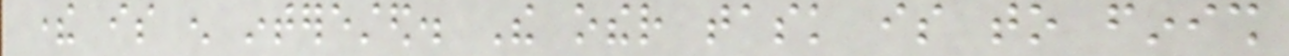there is enough interested. The other task is to finish
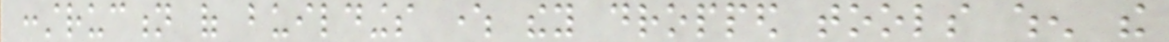construction of buildings where they dropped tools when the
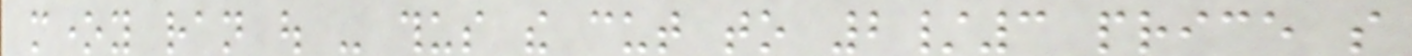money ran out - thus the cut to 2/3 price so
